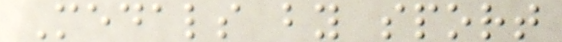Medals by sport
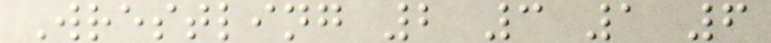Wrestling 2 3 1 6
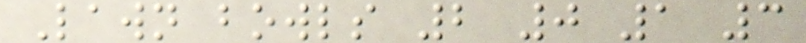Lawn bowls 2 0 1 3
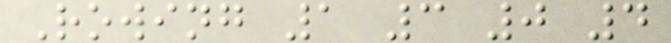Rowing 1 3 0 4
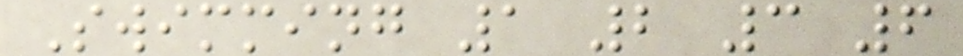Swimming 1 2 3 6
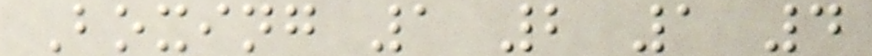Boxing 1 2 1 4
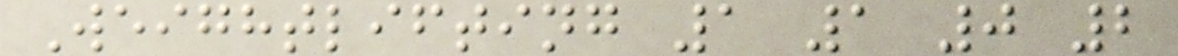Weightlifting 1 1 0 2
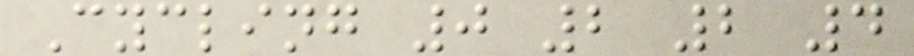Cycling 0 2 2 4
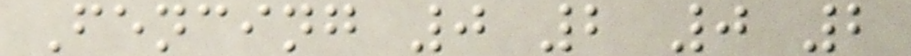Fencing 0 2 0 2
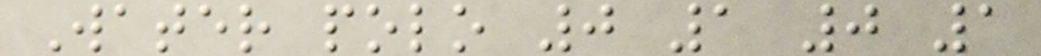Water polo 0 1 0 1
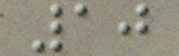10
